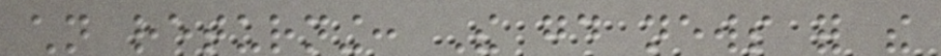children returning: The good news for the
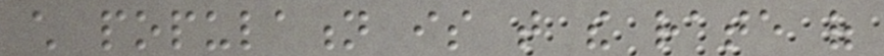child population is that the rate of
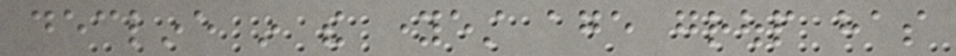decline in the youngest age group has
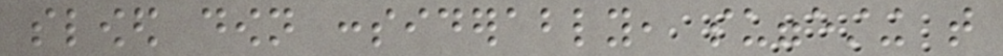slowed down considerably, suggesting that
